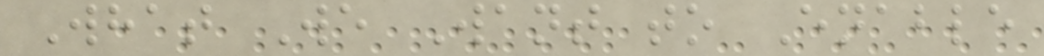What We Want to Enable
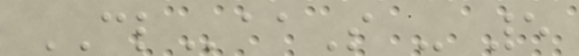CLaaS - 5
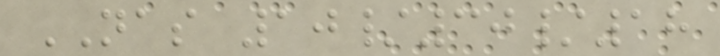NAS 10/30/18
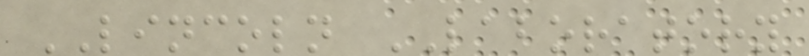LINCOLN LABORATORY
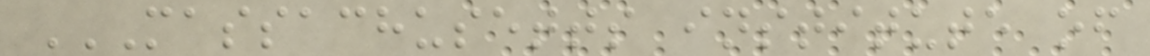MASSACHUSETTS INSTITUTE OF
